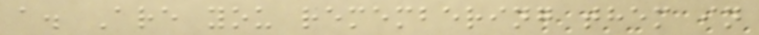a. Are you remembering them in
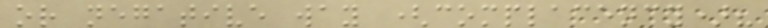or negative way (complacency)?
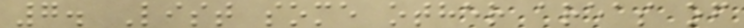7. List some other areas of
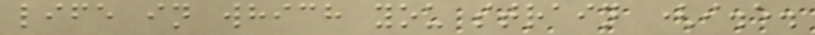life in which you strain (i.e.
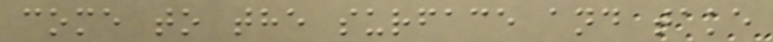come to the surface and take
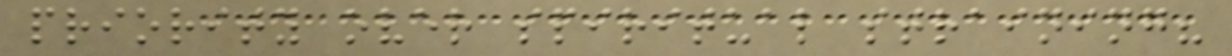priority over spiritual straining?
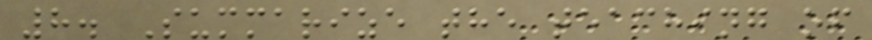8. Summarize the teaching of
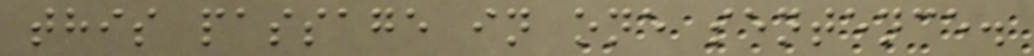this passage in one sentence.
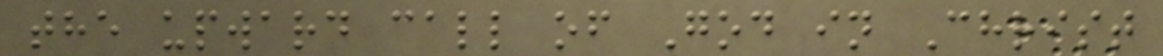the upward call of God in Christ
